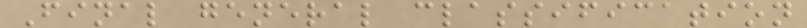Final general classification
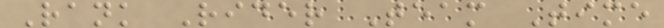Rank Rider Team Time
